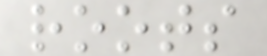roots
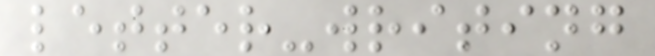letter-writing
